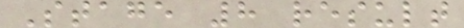Stage 8 result
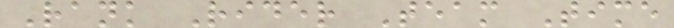Rank Rider Team Time
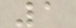1
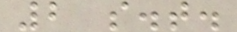2 s.t.
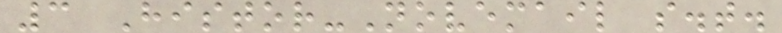3 Histor-Novemail s.t.
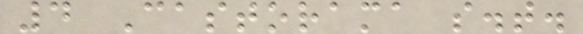4 Castorama s.t.
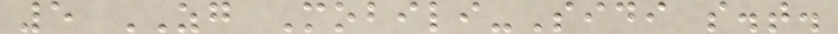5 ZG Mobili-Sidi s.t.
